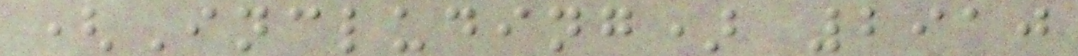(Including) 2910
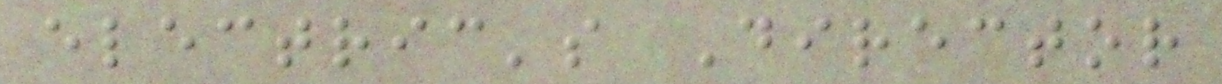electric's Director
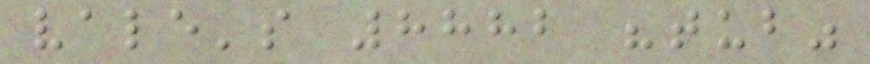vale's 8882 "tub"
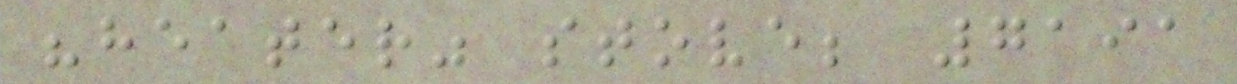"heater" stove; 7191
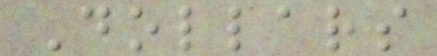Dollars
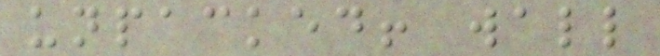unpacked! wall
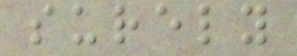surely
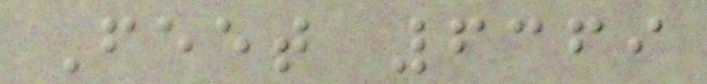Feet 6369
